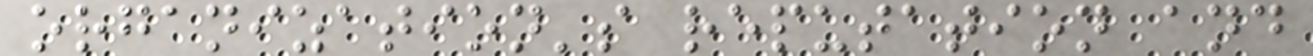organization's reputation and
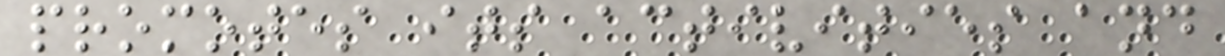promotes its activities and
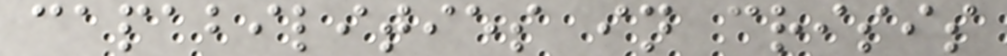capabilities in crisis
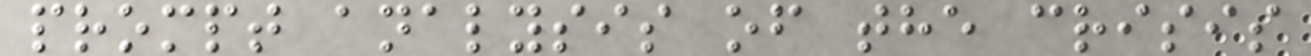prompt analysis of the crisis
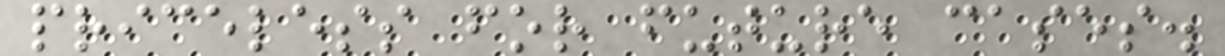priceless for future cases.
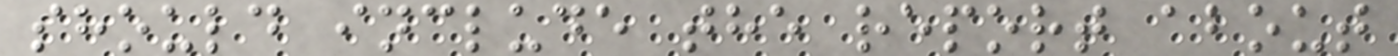should include the report about
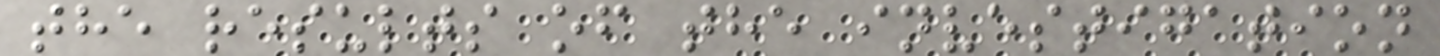the results of the investigation
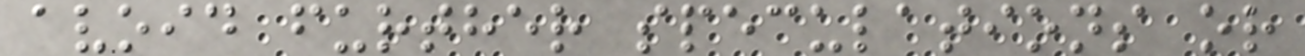avoid further speculations or
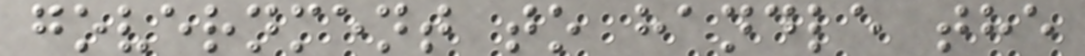government to handle the
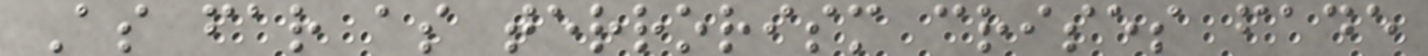As far as terrorism crises fade
